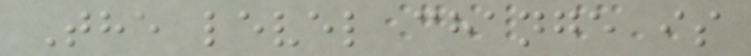The level change is
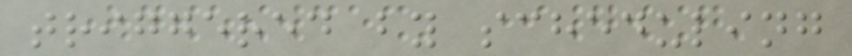triggered by scheduling
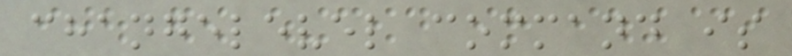changelevel command is
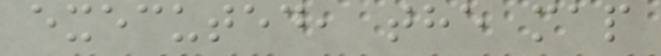executed, the map
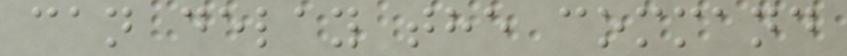can delay the command
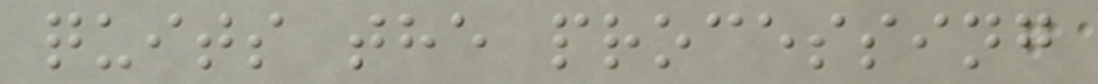quits the processing
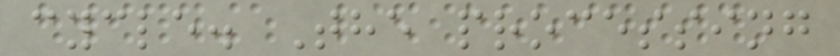cycle. The processing
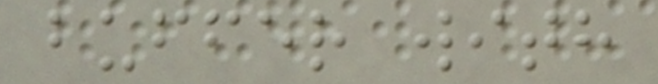buffer with
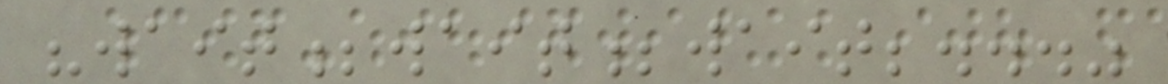"wait;wait;wait;..."
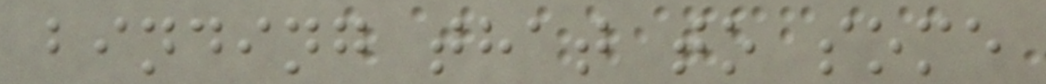binding that to some
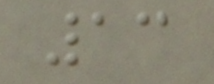13
